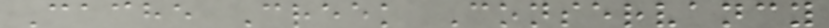Cache Creek Conservancy
